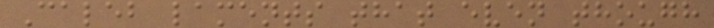Caleb laments that even though
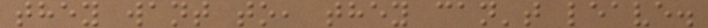they want to, they can't leave.
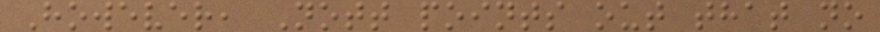However, Nott points out that no
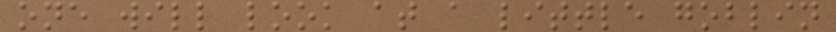one will look at a little goblin
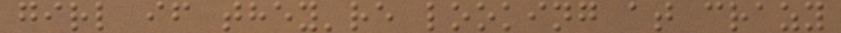girl if they're looking at crazy
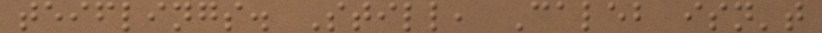teiflings. Still, Caleb isn't
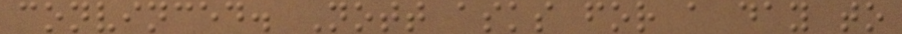convinced. Nott asks for a day to
